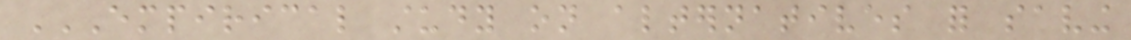EMPIRICAL STUDY ON ALTERNATIVES FOR SAVING
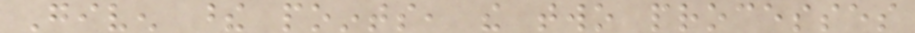Given these points, the two processes
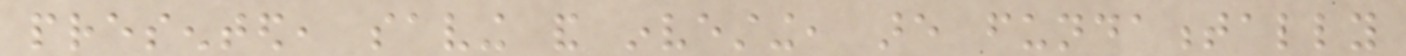presented, saving and investing, are fundamentally
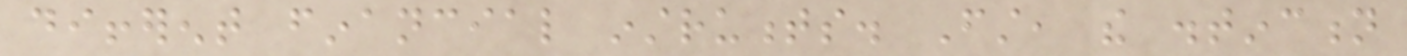different financial instruments. First, the distinction
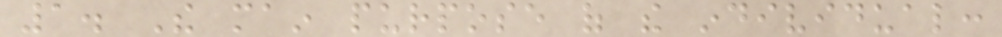1. The main purpose of the individual:
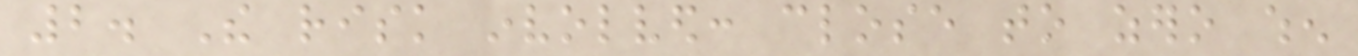2. The risk involved: close to zero when
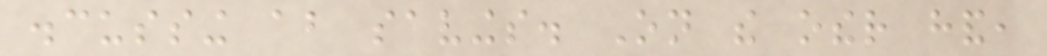discussing about savings. On the other hand,
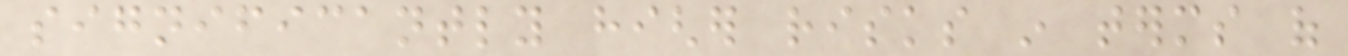significantly higher risks in terms of
